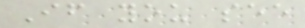If you see
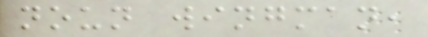noun wingman,
